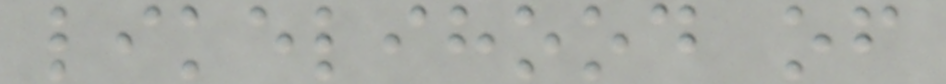likelihood of
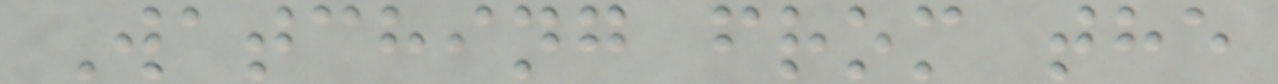Watching from the
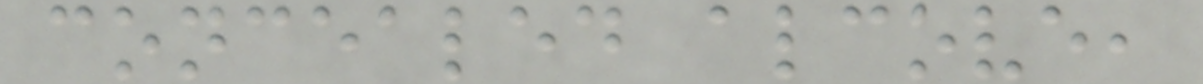concealed alcove,
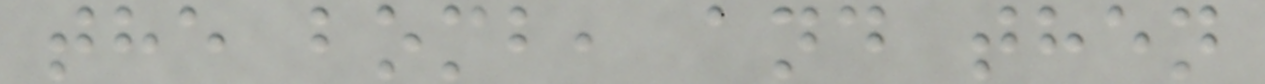the bomb, and then
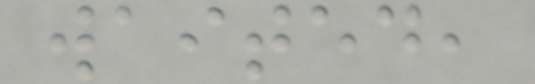waited,
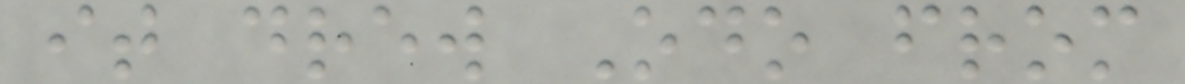it drew Odo from
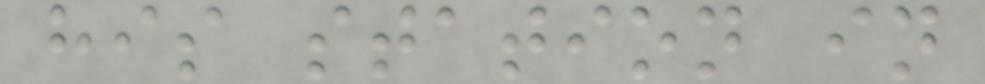his station in
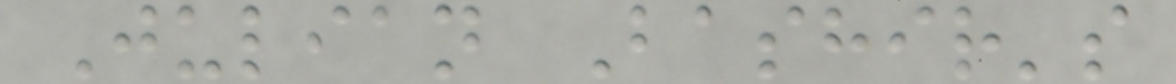Julian Bashir's
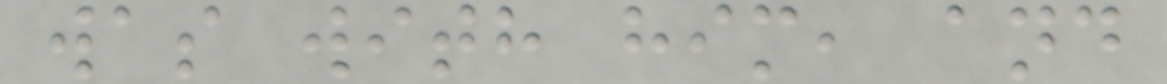was with him, and
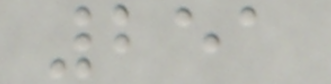251
